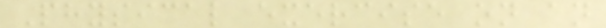Physical exercise on an
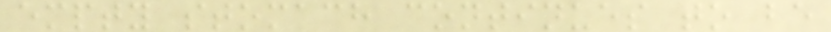empty stomach continues to be
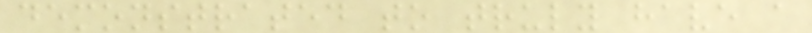demonstrated to truly have a
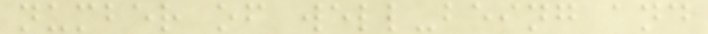number of well-being and
